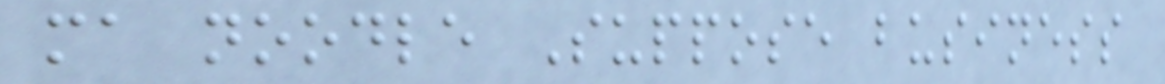ma noodle Suppose business
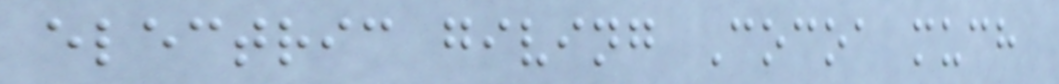electric giving Cocoa much
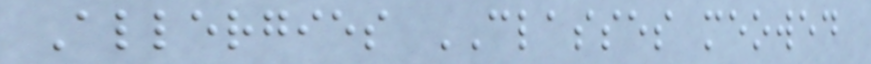Allergies CLASSES meowed
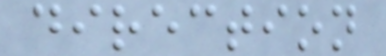direction
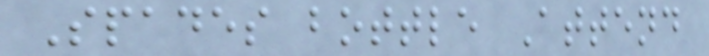Spades bottle Attend
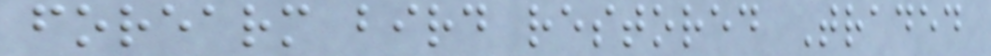forearm bird restored Traded
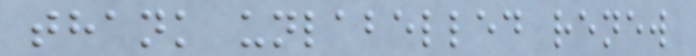thank unlabelled renew
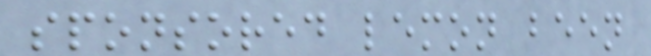sponsored lemon been
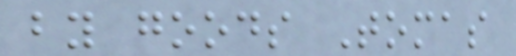by goods Tomas
